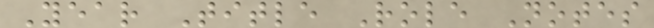Year Title Role Notes
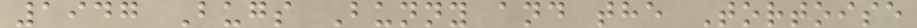1947 Bugs Bunny and the Tortoise
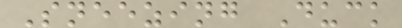Sneezing Duck
